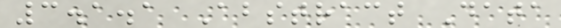3.1.1 Abstract Data
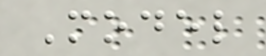Model
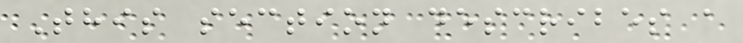This section describes a
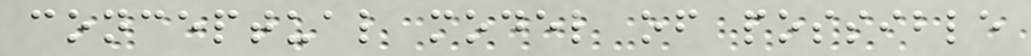conceptual model of possible
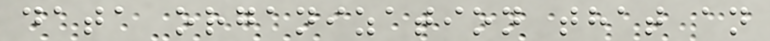data organization that an
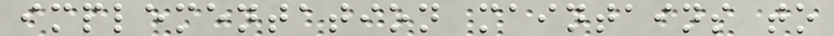implementation maintains to
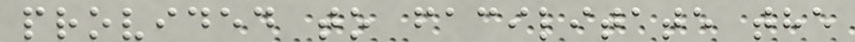provided to facilitate the
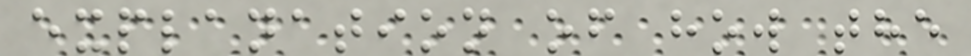explanation of how the
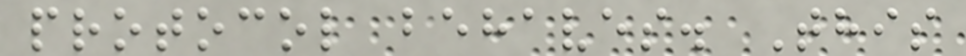protocol behaves. This
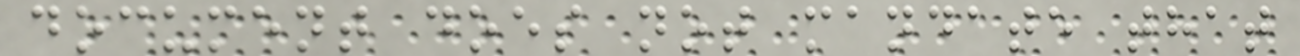document does not mandate that
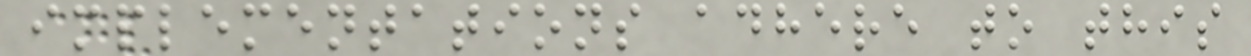implementations adhere to this
